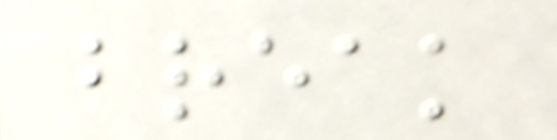break
